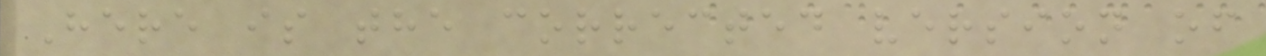Here is the corrected version of
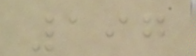197
